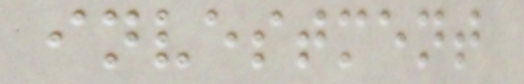investment
